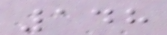148
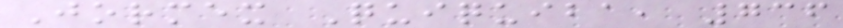Jormex Quiquiba, 736
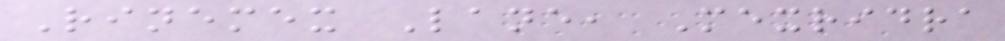Rinemex Lane, Mexridra
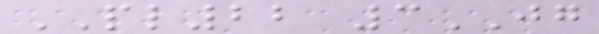PL22 3JG
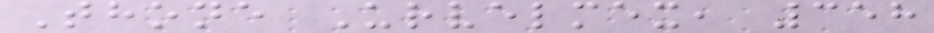Thone Urvelmex, 358
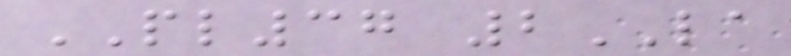PL37 2LA
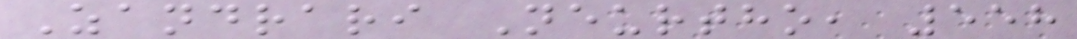Zandrari Neurtho, 558
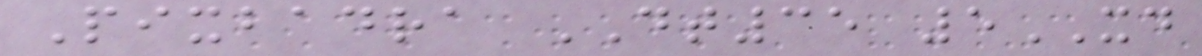Pixbadra DT35 5XD
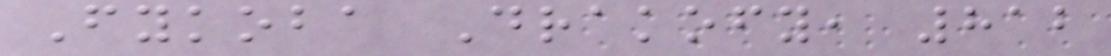Fykoba Drakofy, 812
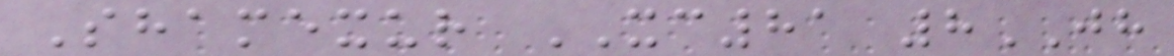Shamexur XC81 8JH
